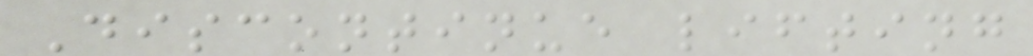Discontinue lifting
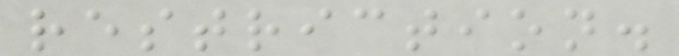restriction.
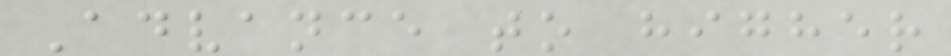Advance to higher
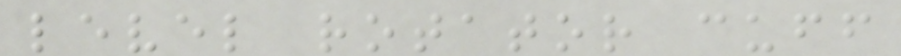level rotator cuff
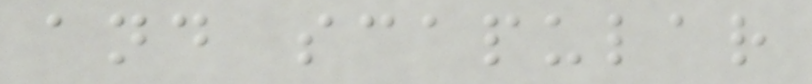and scapular
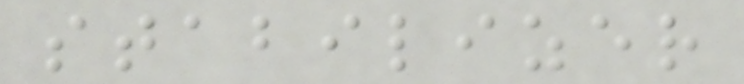stabilizer
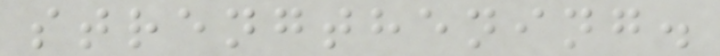strengthening.
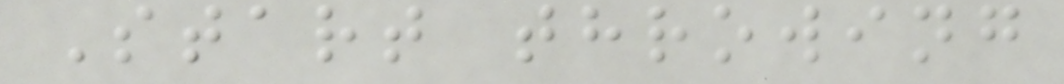Start throwing
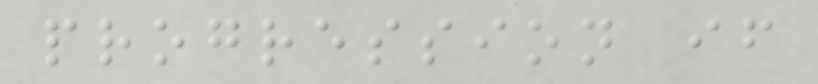progression if
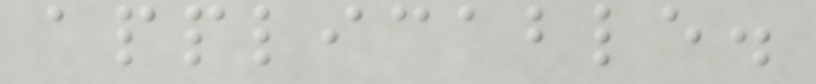applicable.
